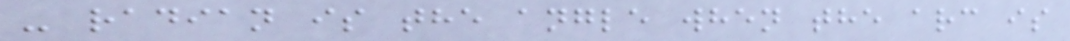- radian is the angle when the arc is
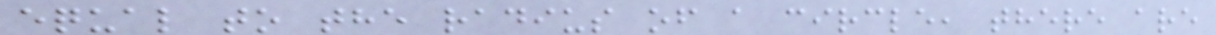equal to the radius of a circle, there are
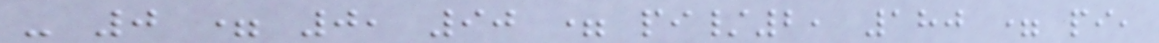- 0 = 0, 90 = pi/2, 180 = pi,
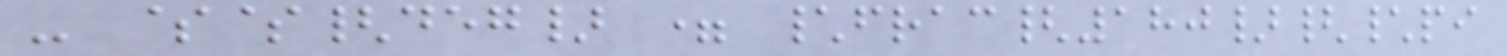- $${deg} = \frac{180}{\pi
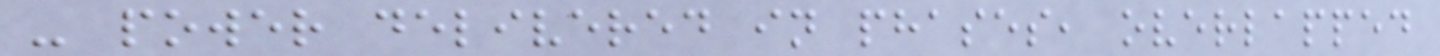- power delivered in phases, overlapped
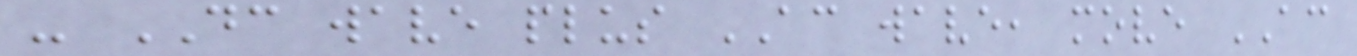- DC wave plus AC wave, move AC
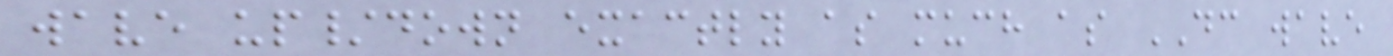wave up/down exactly as much as DC wave
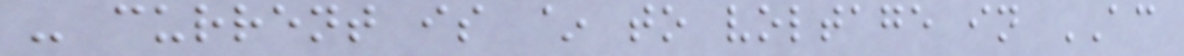- current is ~ to voltage in AC
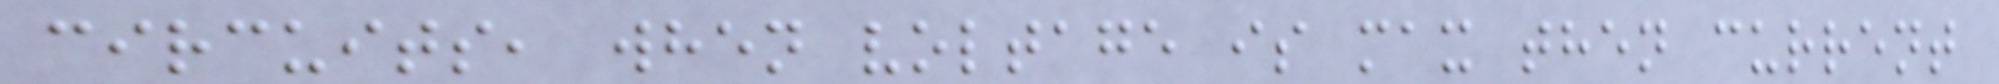circuits, when voltage is max then current
